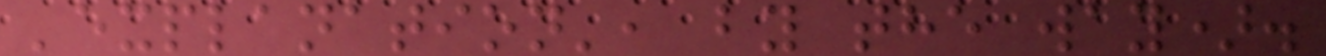'explanation', by the way).
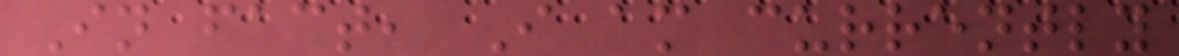In fact, I am currently
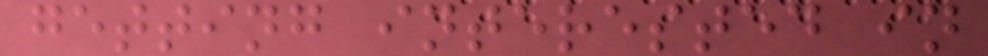getting interested in
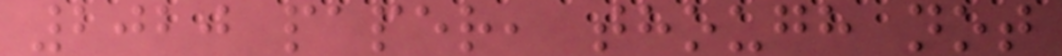2020 paper, though not
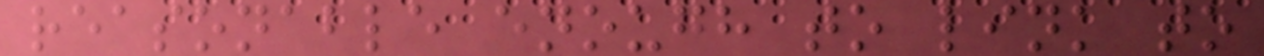reasonable enough to link to
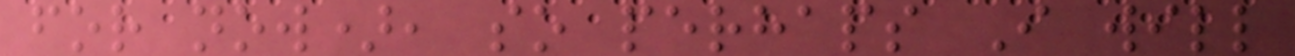for now), so perhaps I will
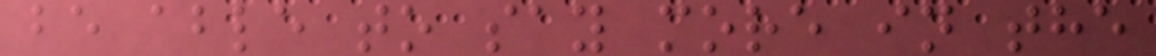be able to say more in the
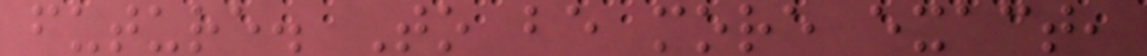future. To be more exact,
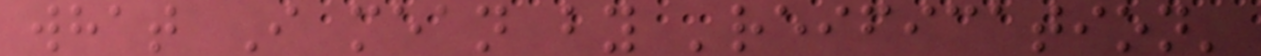what I mean by 'reification'
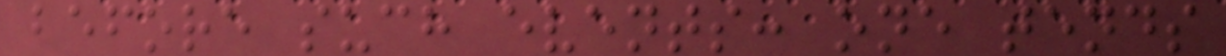before such events: one tends
